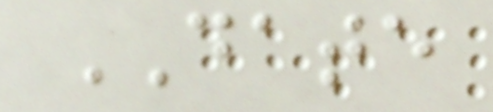DATE
